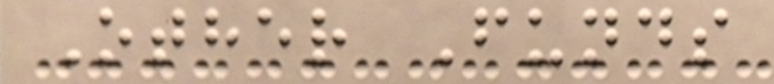Other Funds
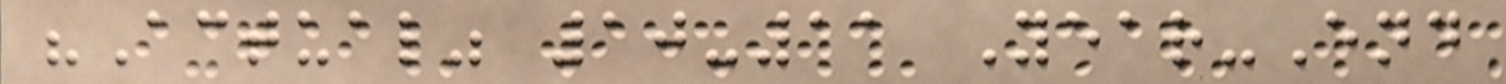"Actual" 10-11 Year-End
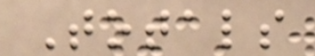Totals
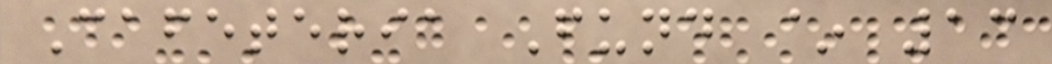Cafeteria Fund ~ 13
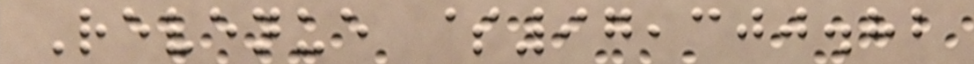Revenue $97,300.82
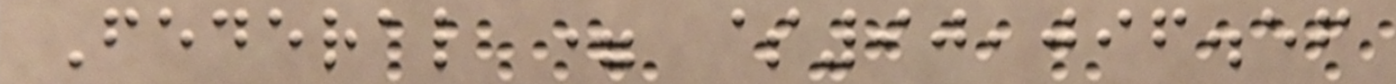Federal = $90,096.56
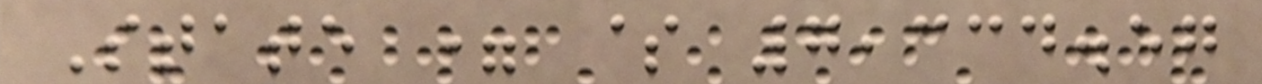State = $ 7,334.57
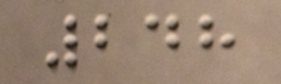248
